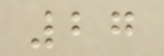27
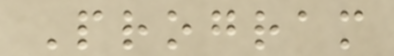Program
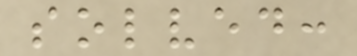solved:
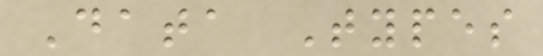Data Types
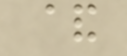&
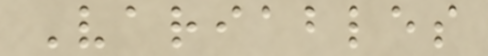Variables
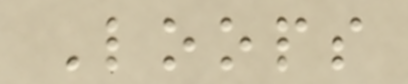Loops
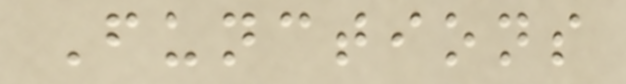Functions
